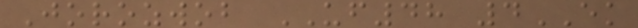Jorozwob UF48 4EK
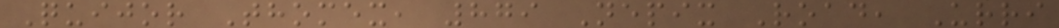Quijor Thomex, 879 Nepix Road, Urri
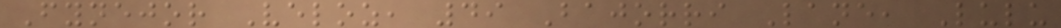Fynejor Veloz, 49 Bajorri Lane, Lulu
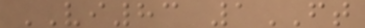VI83 1FT
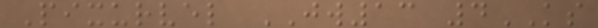Pixurvel JW13 4KS
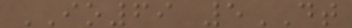IO69 5DT
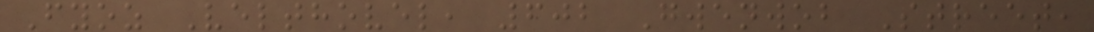Fyoz Velthovel, 602 Gwenwob Street,
